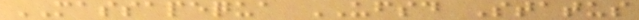MASSAPEQUA UFSD Status
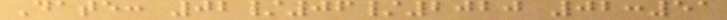Date: 02/06/2020 02:51
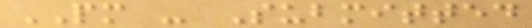PM - Submitted
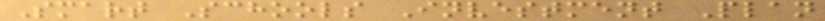Smart Schools Investment Plan
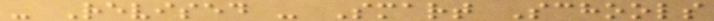- Revised - Smart Schools
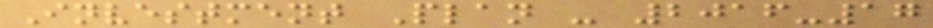Investment Plan - 2016-17
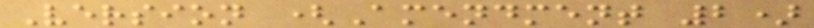Version (Amendment 2)
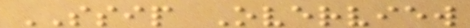SSIP Overview
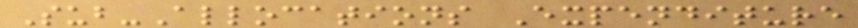Sub-Allocations Expenditure
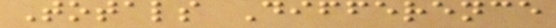Totals Difference
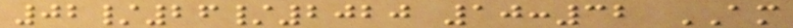02/26/2020 10:32 AM
